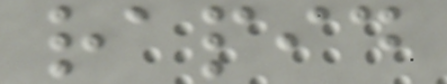rapid
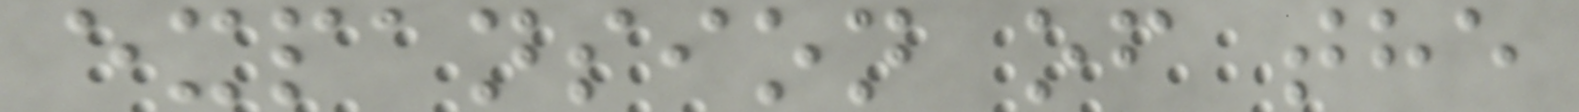expansion of the
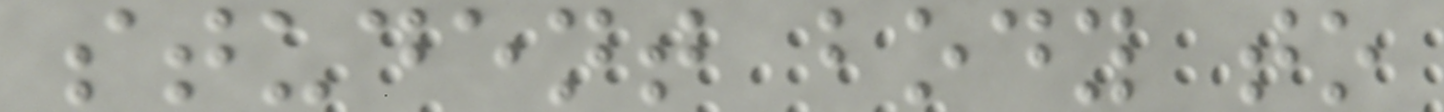student body to
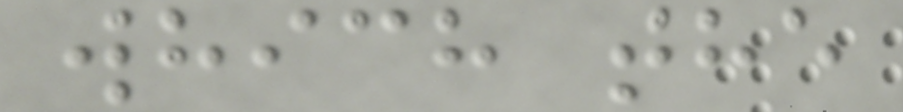which the
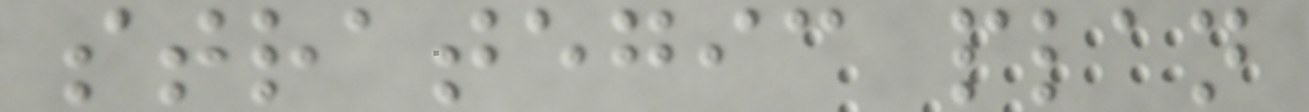strategic plan
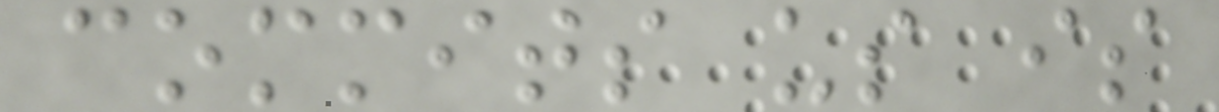commits us is
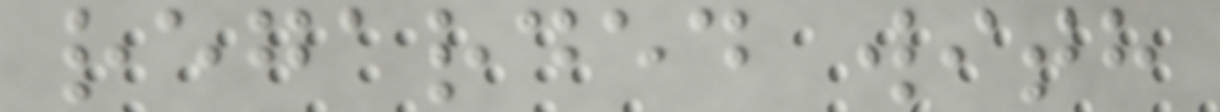regarded with
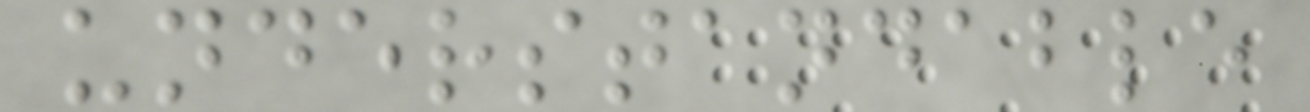understandable
